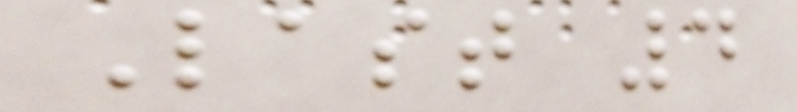Last 4
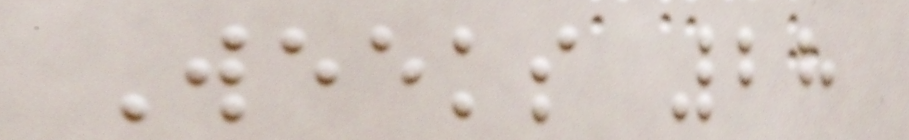Weeks 28
